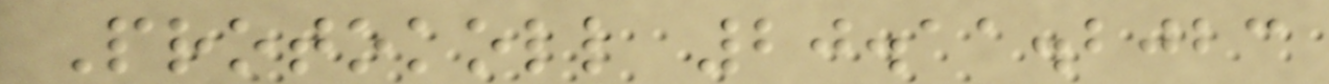Protokoll 20.11.2023
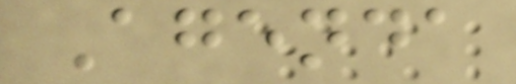Agenda
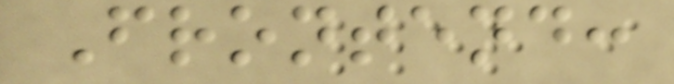Frontend:
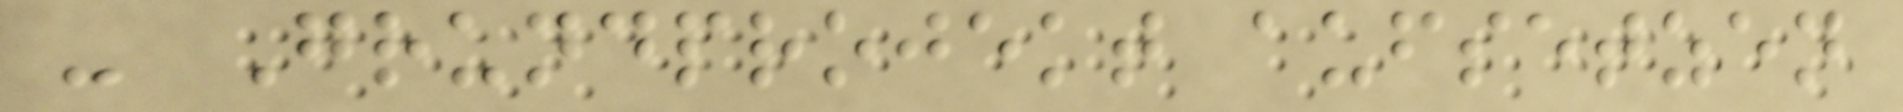- Grundprojekt aufsetzen
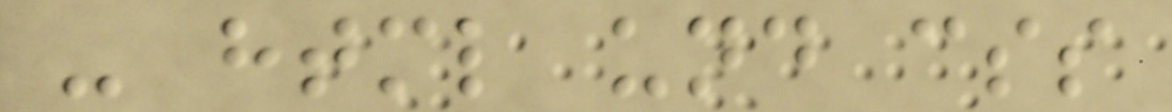- html und css
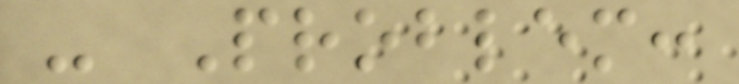- Problem:
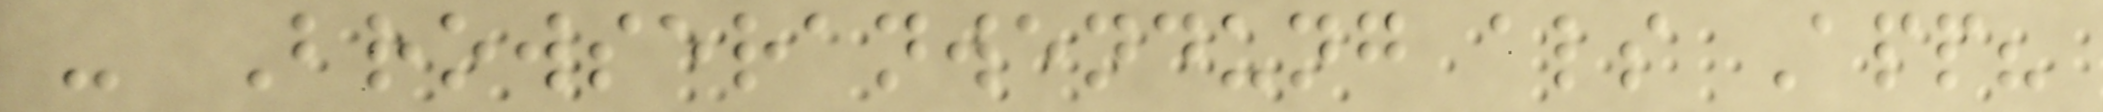- Browseranwendung als App?
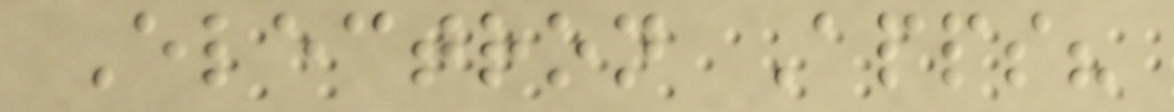Electron Apps?
